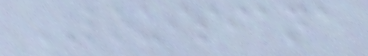LOUISIANA
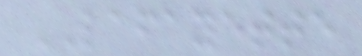LAFAYETTE
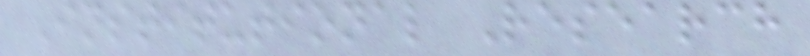Institutional Research
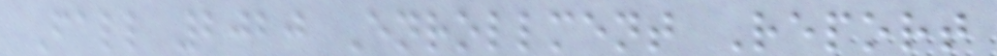Fall 2020 Enrollment Report
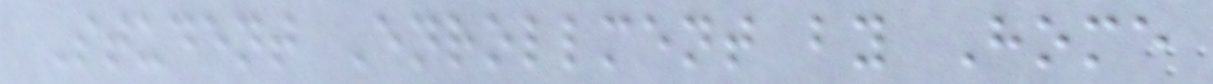Student Enrollment by Home
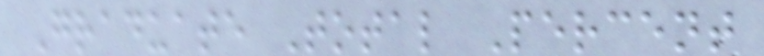Graduate Total Percent
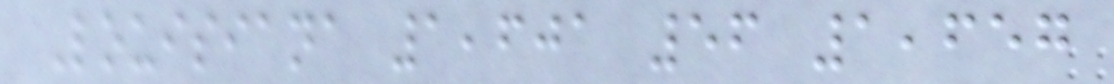Louisiana 1,601 56 1,657
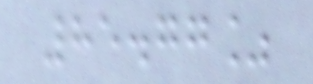85.77%
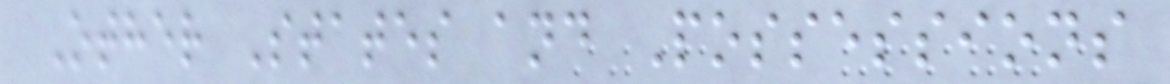Other States and Possessions
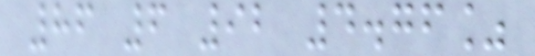86 6 92 4.76%
